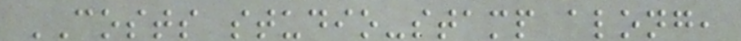COSTS studio-stamp along,
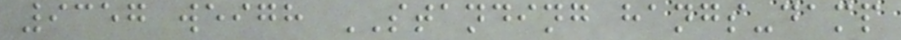9357 weigh STANDING hangs-damp
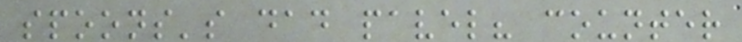spoons's dad pavel? counter
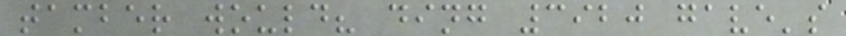tamber would? ding 3920 gave's
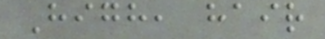High, hair
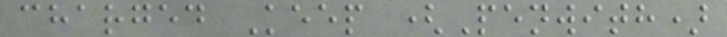charged Keep (Penwith)
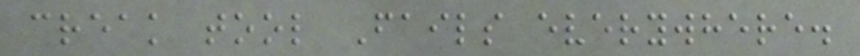creak tool Fails everywhere.
